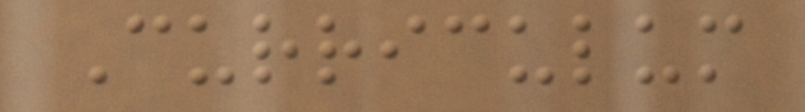Curriculum
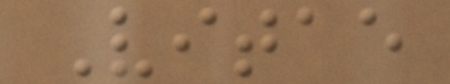Vitae
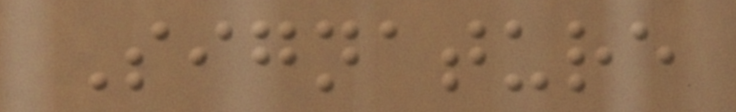Signature
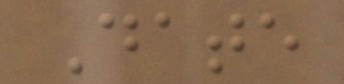Date
